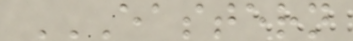EASTERN
